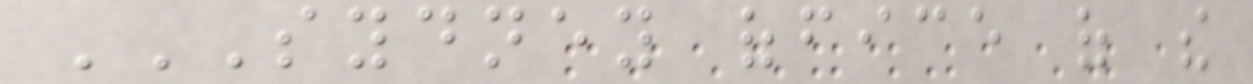SYDNEY OFFICE OF THE
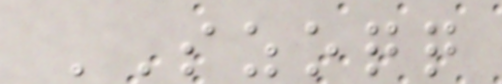SZOQQ
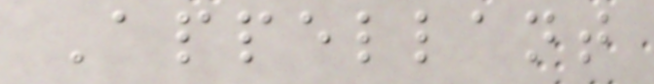Appellant
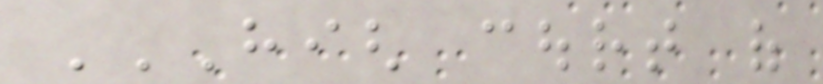HIGH COURT OF
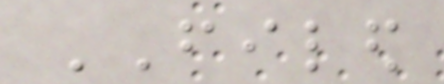FILED
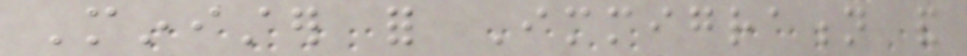Minister for Immigration and
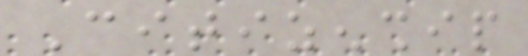Citizenship
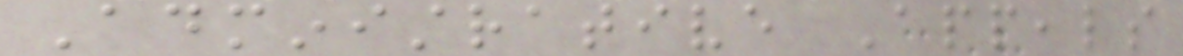Administrative Appeals
